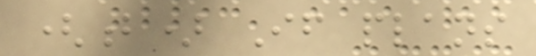(b) If plans
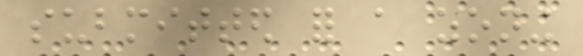submitted for a zoning
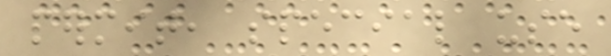permit, special use
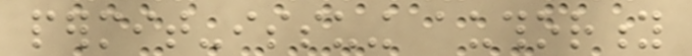permit-issuing authority
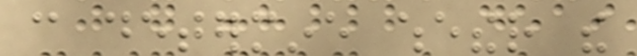can determine whether the
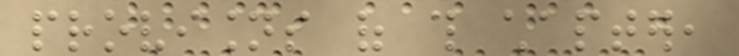provisions of this chapter,
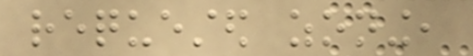requested zoning,
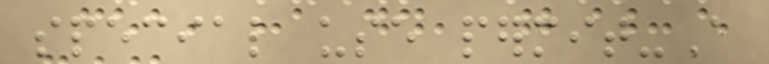special use permit-A
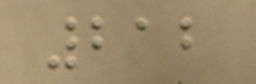212
